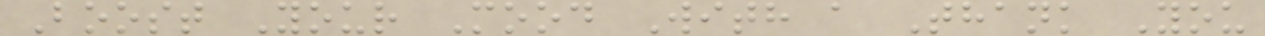Boost Your Mood With a Thank You
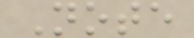Note
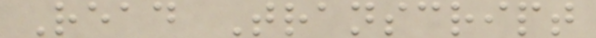Read Transcript
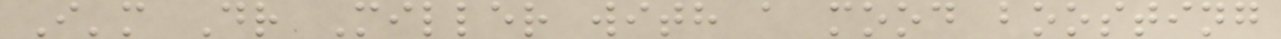I'm Dr Miller with a mood boosting
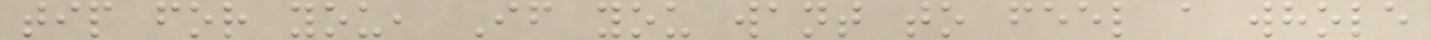tip for you, If you want to feel a whole
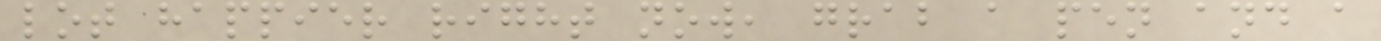lot happier right now, grab a pen and a
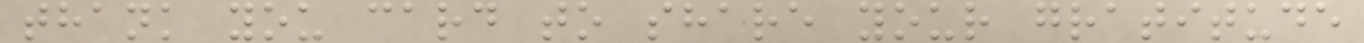thank you card to share your gratitude
